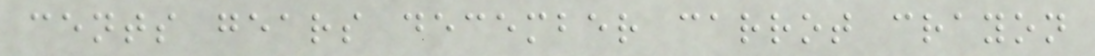cents gears december carrot crayon
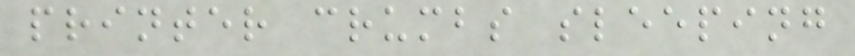printer crumbs sleeping
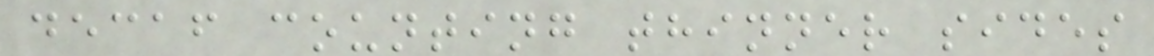decaf counting thinner sides
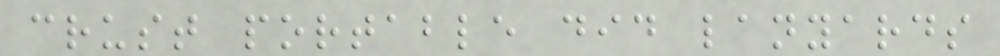crust portable did lanyards
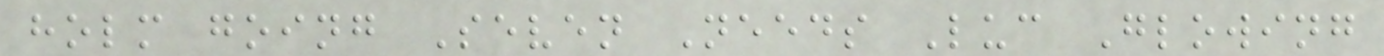holm going Seven Needs Luc Glowing
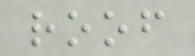roof
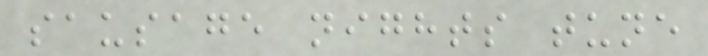sausage nights tune
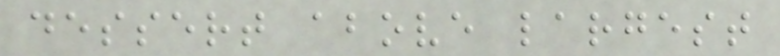dessert above largest
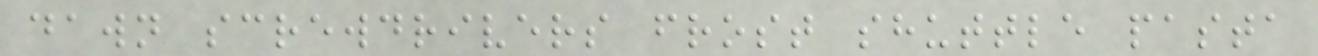dawn screwdrivers frost shuttle pasta
